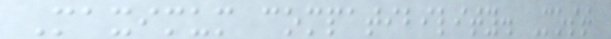Maximum compatibility. Most
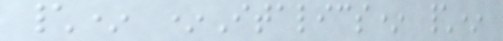\* *Italics* \*
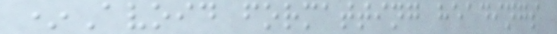*Avoid formatting headings
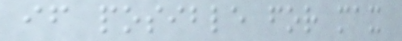if posible for max
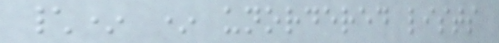\* * unordered lists
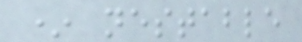* nestable
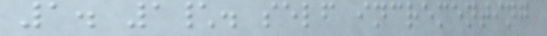1. 1\. self incrementing
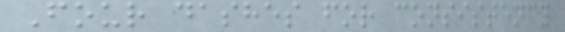Four dashes for consistency
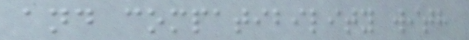and compatibility with
